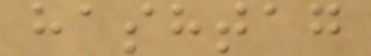hashtag
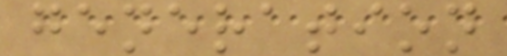generation
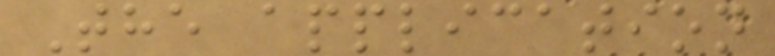The application
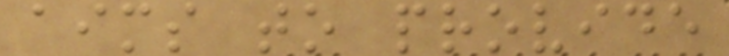aims to provide
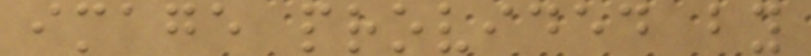image provided by
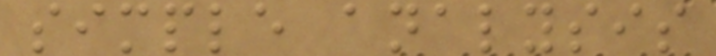simple analysis
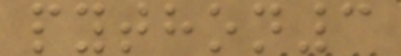python3
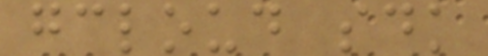gcloud sdk
